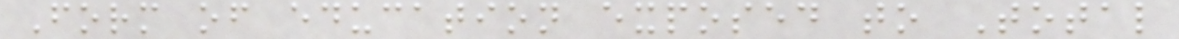Form of education exposed to Total
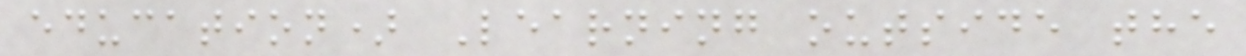education) Learning outside the
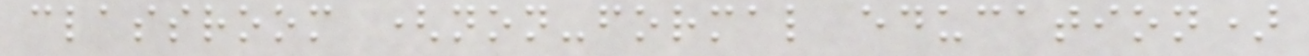classroom (non-formal education)
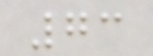73
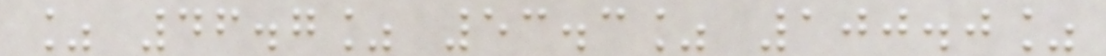% 46.7% 53.3% 100.0%
